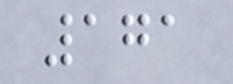171
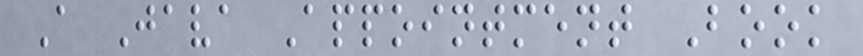A Java Appointment Book
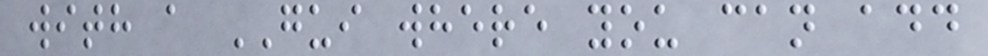with a GUI where you can add
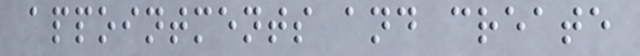appointments and create
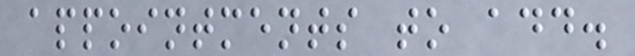appointments to add.
